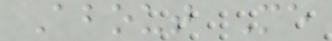About Me
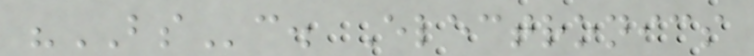"BSc. Electronics
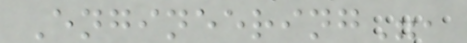Engineering",
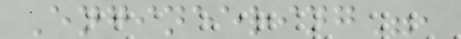Engineering",
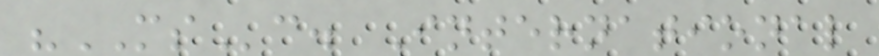"MSc. International
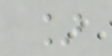]
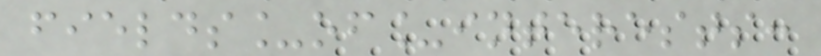fields_of_interests:
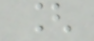[
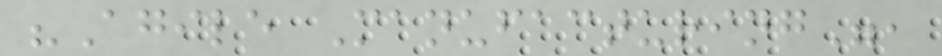"Agile Manufacturing",
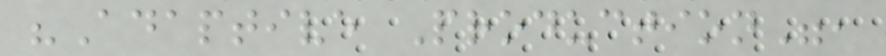"Adaptive Production",
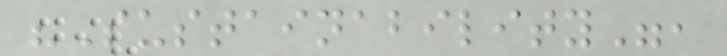"Sustainability",
